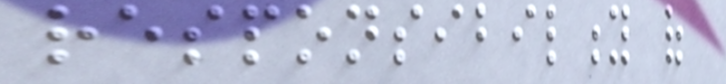responsibility of
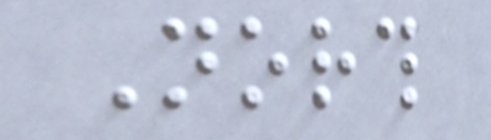North
